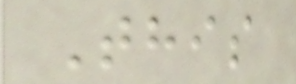This
